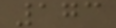173
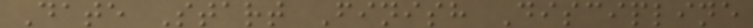Date Start Finish Discipline
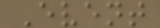Event
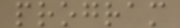program
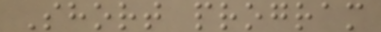Short program
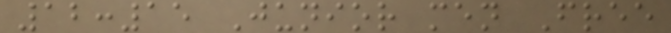12:15 Junior men Free
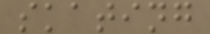skating
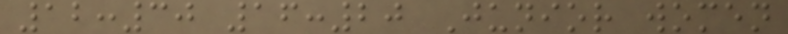12:30 16:20 Junior women
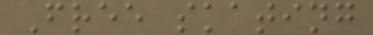Free skating
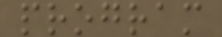program
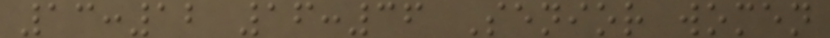13:12 16:36 Senior women
